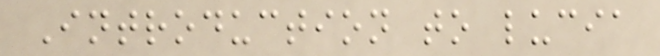Introduction to lucia
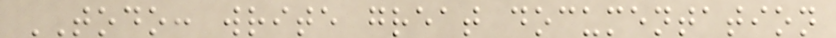TODO: write great documentation
